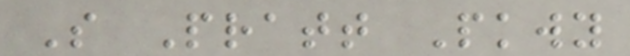S Pratt Pkwy
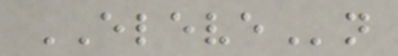ELEVEn
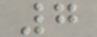7
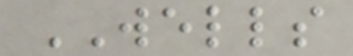WELLS
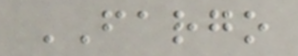FARGO
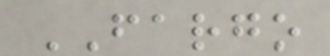FARGO
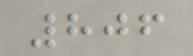806
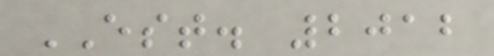EST. 2012
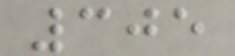305
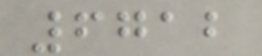6712
